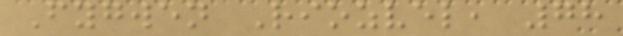Fygwen Riozvel, 78
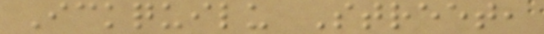Ickquilu Street,
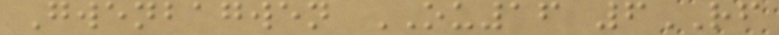Gwenbagwen OU16 6RF
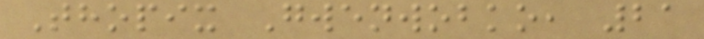Thopix Gwenwobko, 21
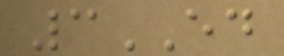3ED
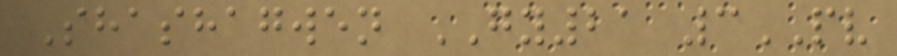Shashagwen GY21 3PV
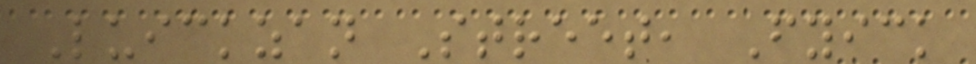Luickzan Street, Fyick
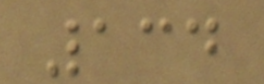134
